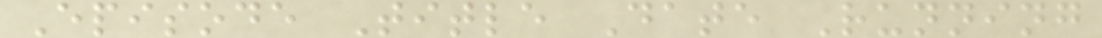Episode Title Date Running
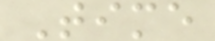Time
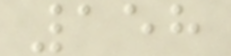158
